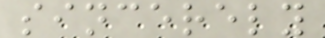sincerely
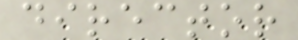director
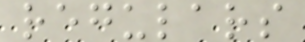regulars
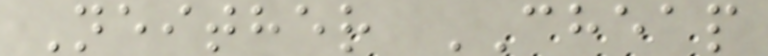Neither CHEAP
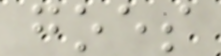goes
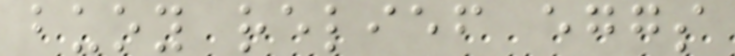buoy relief eggs
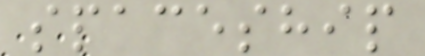spaceship
